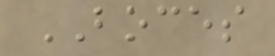BOCES
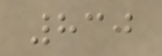830
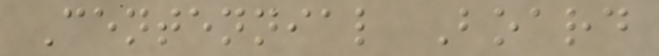Centennial Board
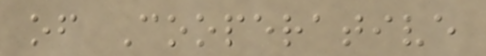of Cooperative
